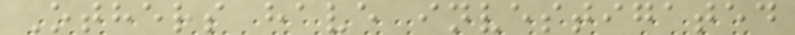Others have investigated
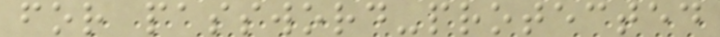for password-protected
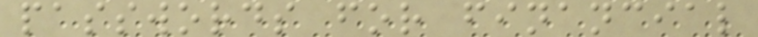passwords for financial
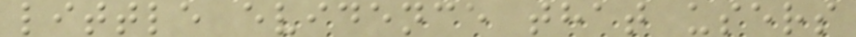little evidence that users
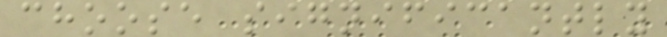choose significantly
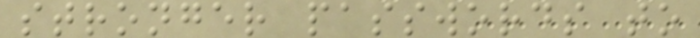stronger passwords to
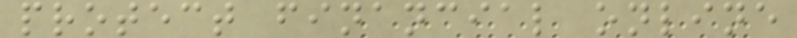protect financial online
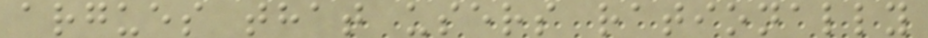argues that users rationally
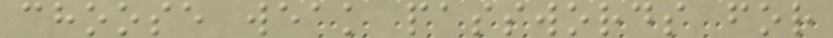choose weak passwords for
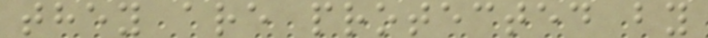they are protected by
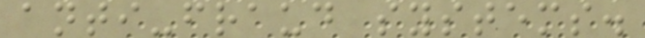anti-fraud systems.
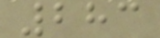283
